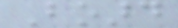Board
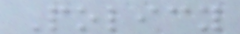Policy
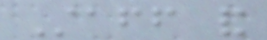Staff and
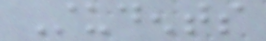Students
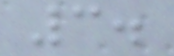3.
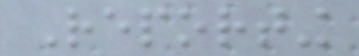Reporting
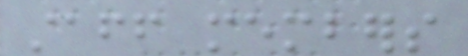staff members
